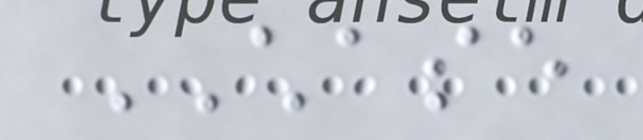CHASE
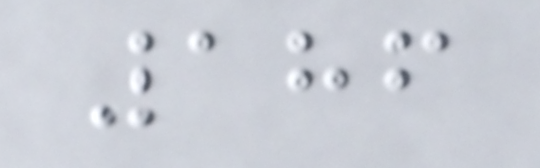186
